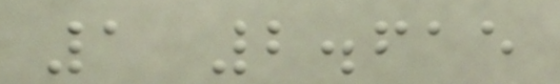1 2.615
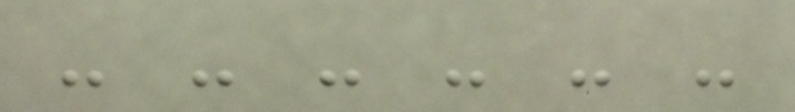- - - - - -
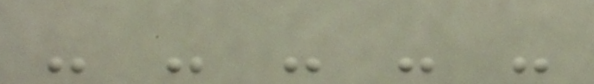- - - - -
